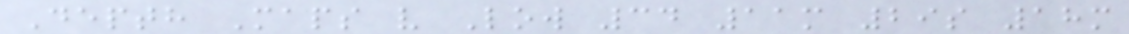Depth Maps v Low 34 11m 29s 18m
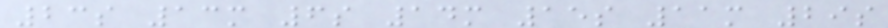23s 13m 6s 14m 15s 11m 29s
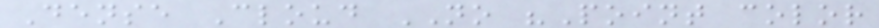Dense Cloud NO "Point color
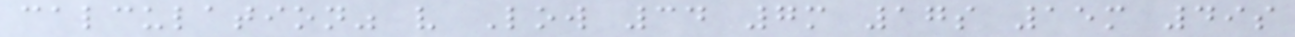calculation" v Low 34 7m 17s 15m 49s
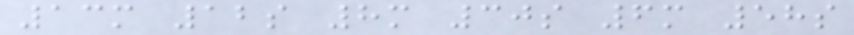13m 12s 8m 30s 6m 58s
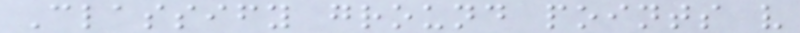Classify ground points v
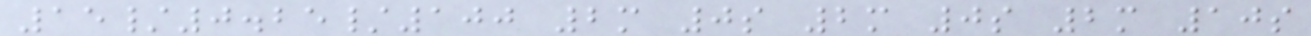15/0.25/100 2m 0s 2m 0s 2m 10s
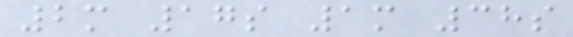2m 17s 1m 38s
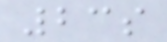23s
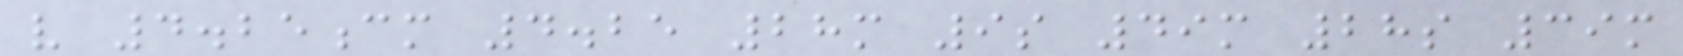v 4.25cm 4.25 28m 9s 49m 28s 39m
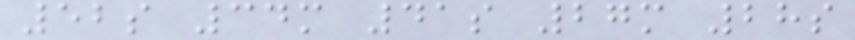52s 34m 41s 27m 28s
